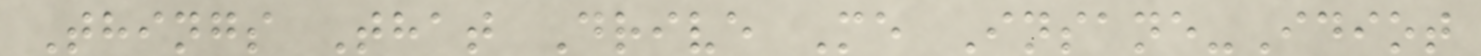Things That Drive Me Insane-Idiot
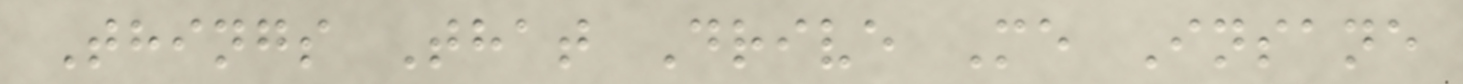Things That Drive Me Insane
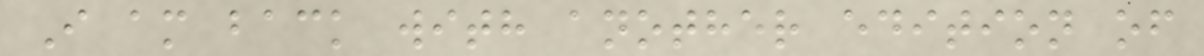I am back with another edition of
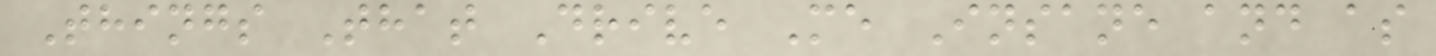Things That Drive Me Insane and as
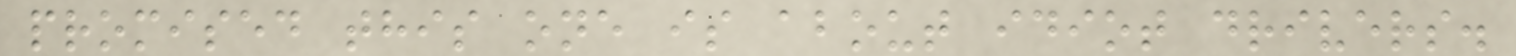promised this one is about idiot drivers.
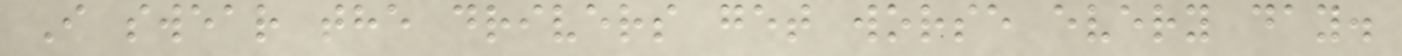I swear the drivers get worse every day.
